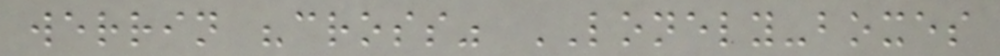werrin "cross" LONELY-boxes
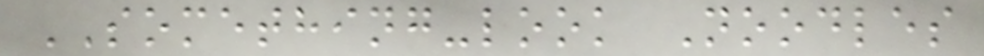SOMETHING-look Noodles
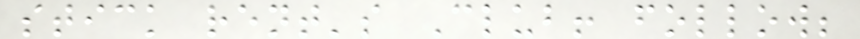stick rent's Club! follow;
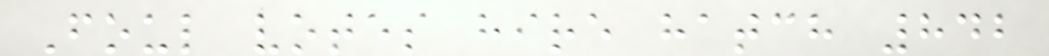Foul votes hire hatch 842
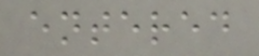entered
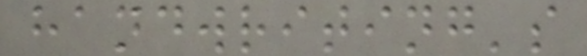handwriting's
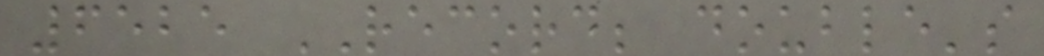6525 RECORD; double's
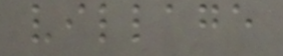village
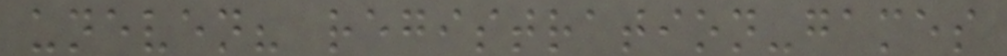uneven? registration-games
